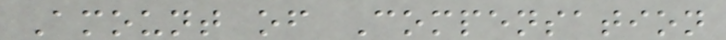Amount of Compensation
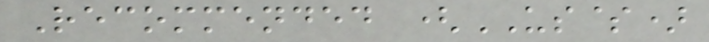Recommended (US$)
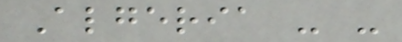Algeria - -
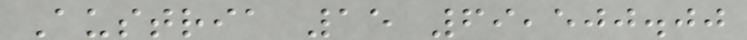Austria 15 69,500.00
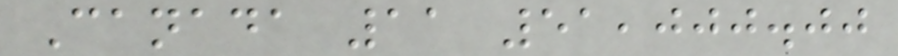Canada 11 51,000.00
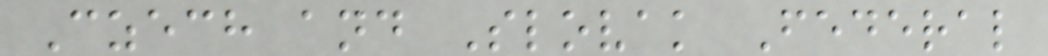Czech and Slovak Federal
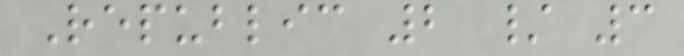Republic 2 / 3
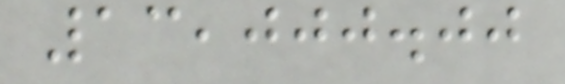13,000.00
